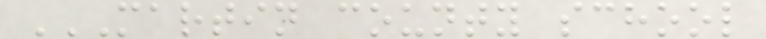MARTIN COUNTY SCHOOL
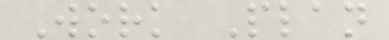Work Plan
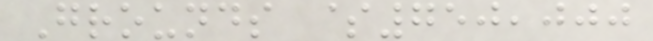Grounds $750,000
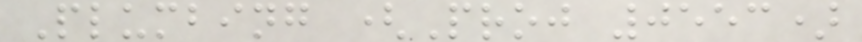Plumbing (Proj 0553)
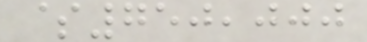$750,000
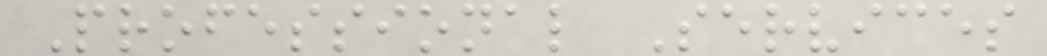Professional Services
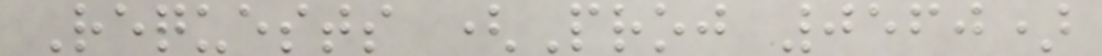Requests (Proj 0560)
